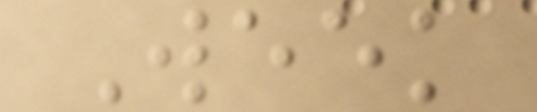Week
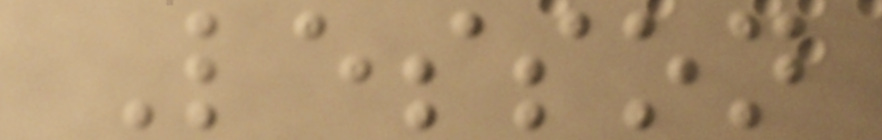Lesson
